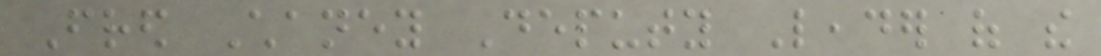Fred Chaney Deputy Leader of the
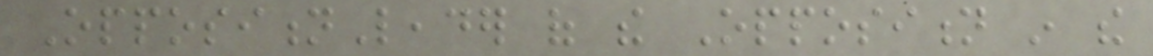OppositionLeader of the Opposition in the
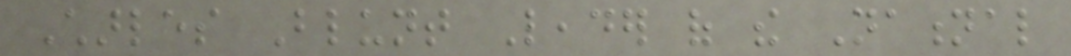Charles Blunt Leader of the National
